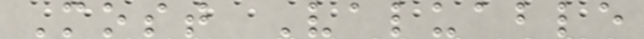Most Valuable
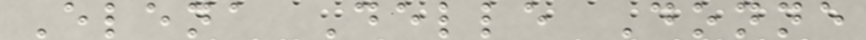Elena Delle Donne
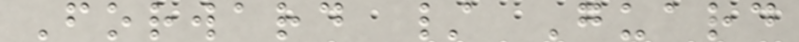Forward / Guard
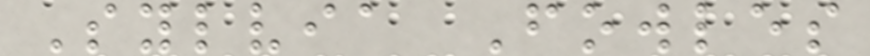Sylvia Fowles
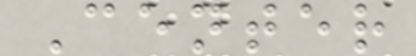Center
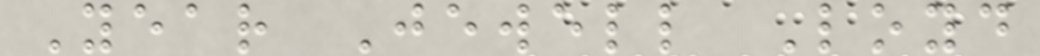Year Jewell Loyd
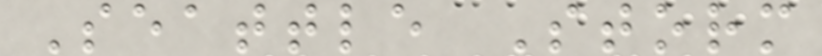Seattle Storm
